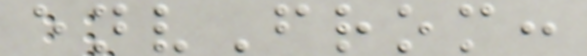envFrom:
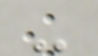-
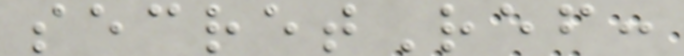secretRef:
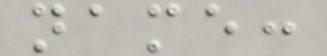name:
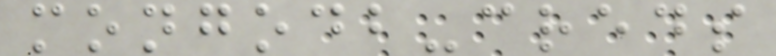mongodb-creds
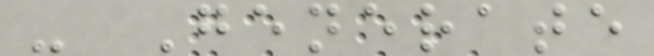- Generate
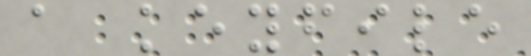a keyfile
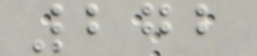272
